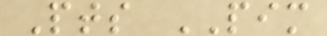Pts PIM
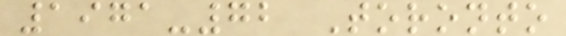1971-72 Toronto
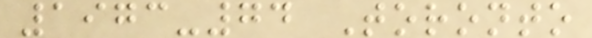1973-74 Toronto
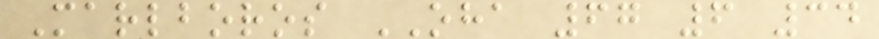Marlboros OHA 67 6 34
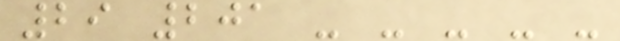29 201 - - - - -
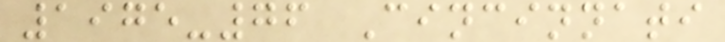1975-76 Cincinnati
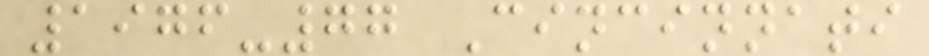1976-77 Cincinnati
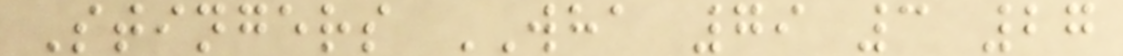Stingers WHA 79 3 27
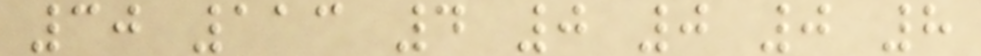30 113 4 0 0 0 8
